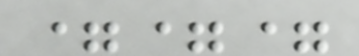===
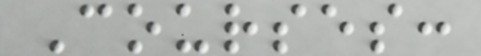Courses:
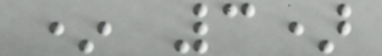* 3)
